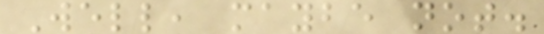Well, maybe not.
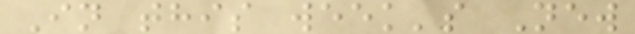In this week's New
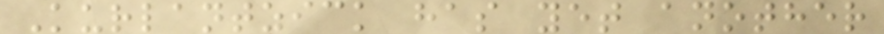Kurlantzick has yet another
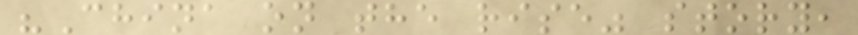"China on the rise" story,
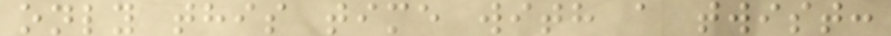only this time with a twist:
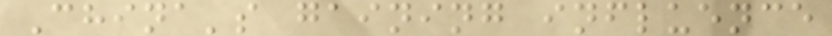China's gaining influence
